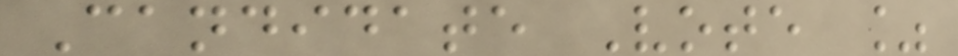Candidate Vote %
